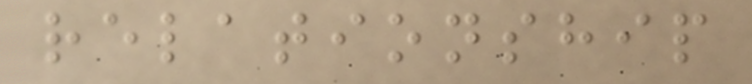relationship
